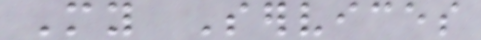My Services
